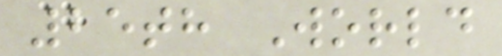25th World
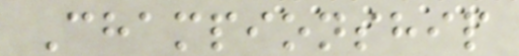Championship
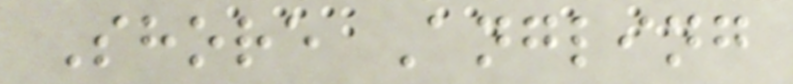Shore Angling
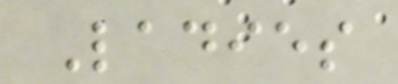Ladies
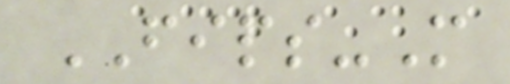FIPS-M
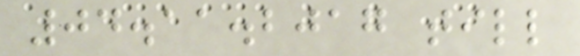04.11.2017 till
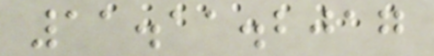11.11.2017
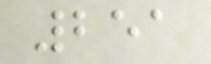251
